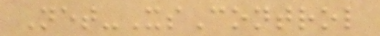Net-XsControl
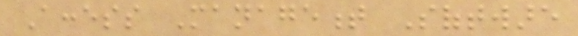Access Management Software
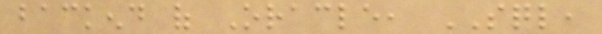backend of Oracle, SQL,
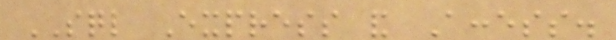SQL Express and Access.
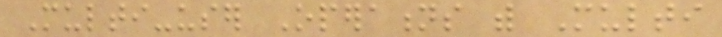Multi-user Operations with Multi
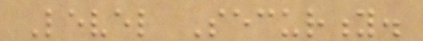Level Security.
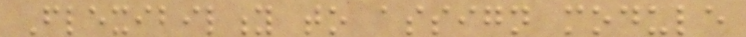Flexibility to assign module
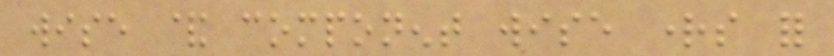wise & component wise rights for
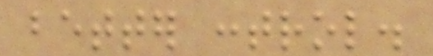better control.
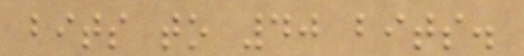bits to 40 bits.
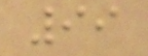99
